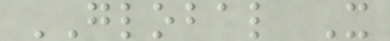GLOBAL X
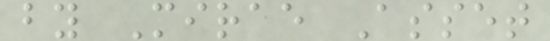by Mirae Asset
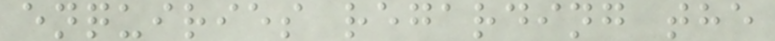enquiries regarding the
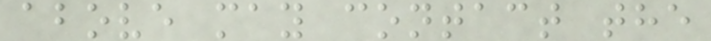above may contact the
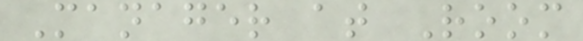Manager at Room
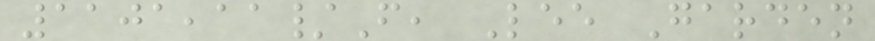1101,11/F, Lee Garden
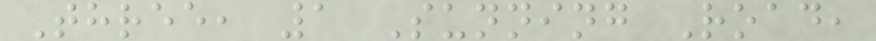Three, 1 Sunning Road,
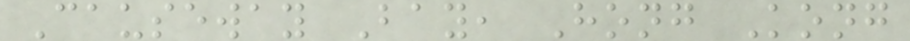Causeway Bay, Hong Kong
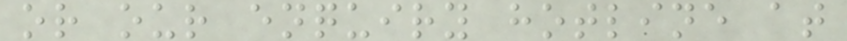or our enquiry hotline at
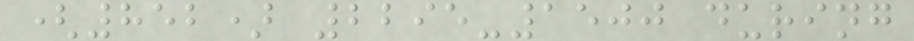(852) 2295-1500 during
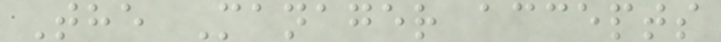The Manager accepts
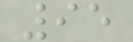95
